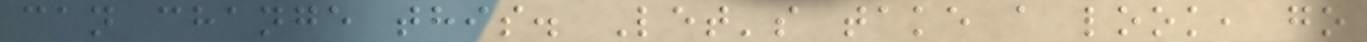can change this. Let's take a look, go
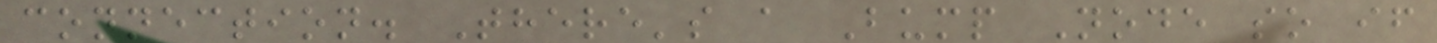connection. There's a Bump Node so if
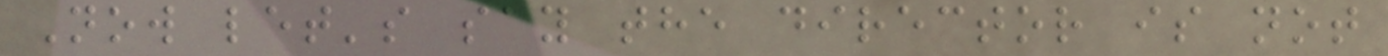Now let's say the director is not
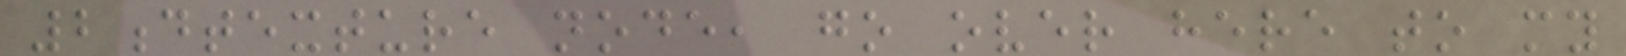2dtexture node, go over here to my
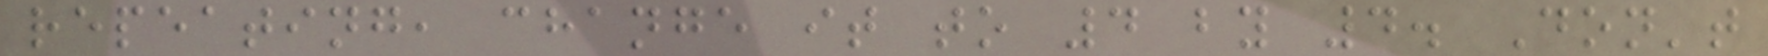repeating, change it to 4 by 4. Don't
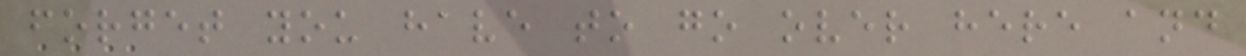forget you have to go over here and
